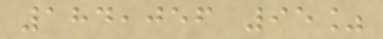184,056 95%
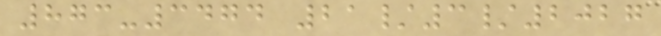873-3474 21/3/2027
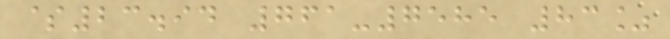$23.94 761-7585 83%
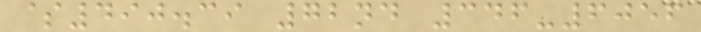$490.39 72nd 346-6056
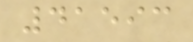41593
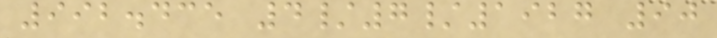992.435 4/7/1927 90
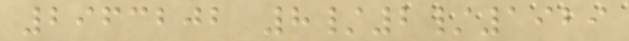2963202 8/2/1929
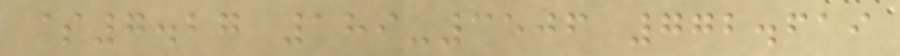$7.27 189-3506 772.619
